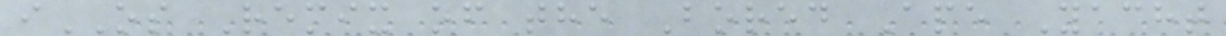iOS Remix of the Bored Ape Yacht
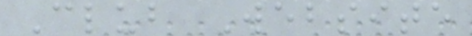Club Website
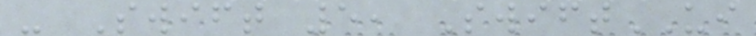- Swift 5, SwiftUI
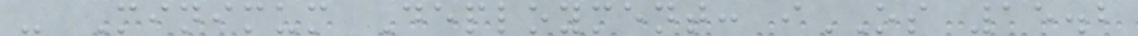- Minimum Deployment: iOS 15.2
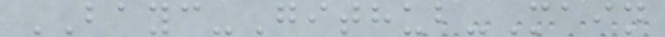BAYC-Github-Main
